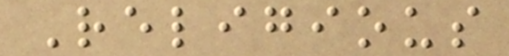Religious
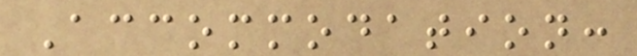Accommodation:
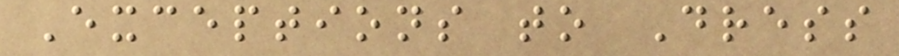Exceptions to Dress
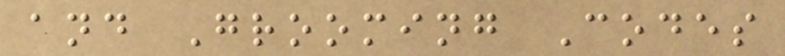and Grooming Codes
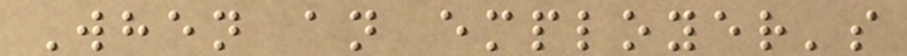When an employer's
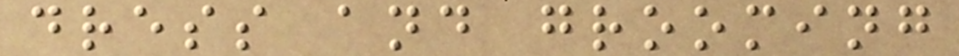dress and grooming
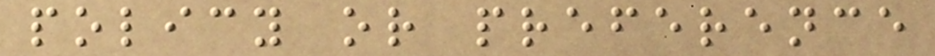policy or preference
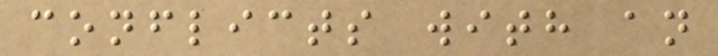conflicts with an
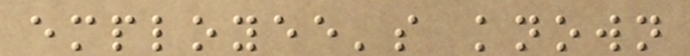employee's known
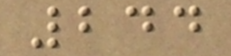244
